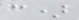c)
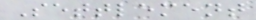Settlement
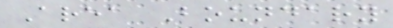Area Boundary
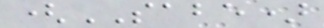(SABE)
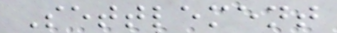Settlement
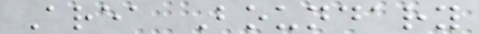Area Boundary
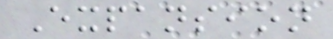Expansion
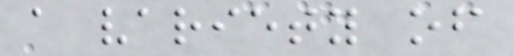a variety of
